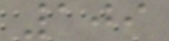109
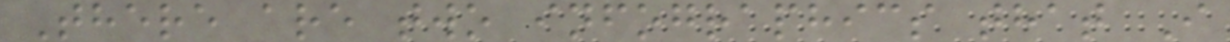There are two infographics that I
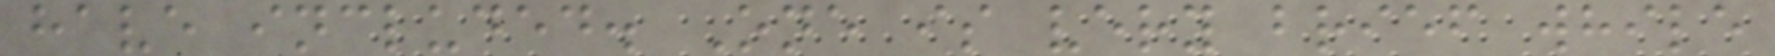have included. One is very brief while
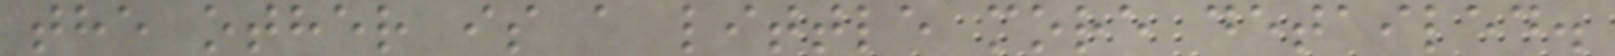the other is a little more detailed.
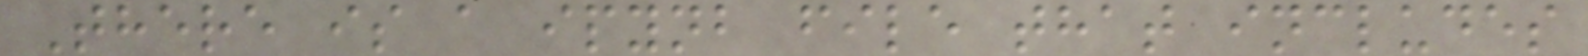There is a ipynb file that includes
